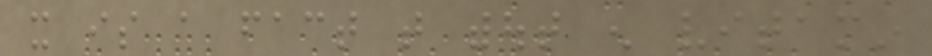it is a fact that without enough vitamin
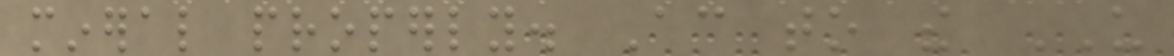mineral properly. According to the US
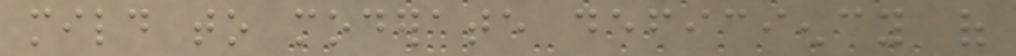mild to moderate deficiency of
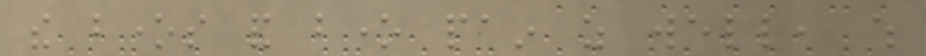the bones and bone pain as well, which
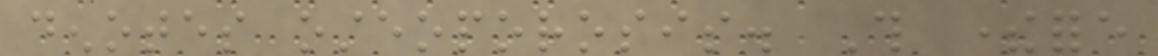denotes osteoporosis. This therefore
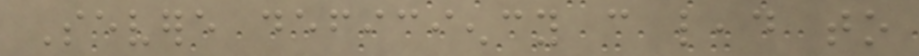Severe deficiency can lead to
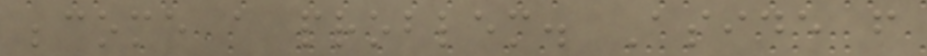become a problem. Aside from
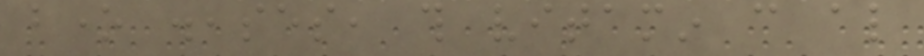bone diseases, this vitamin can also
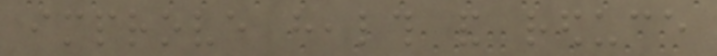improve health and reduce
